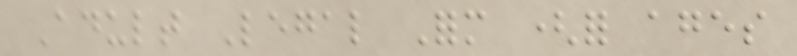Adult Legal Form (for ages
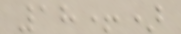18+)
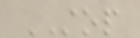STOP
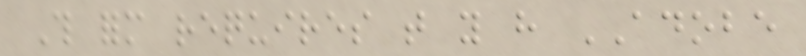This form requires that you have ADOBE
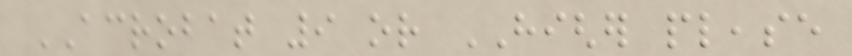ACROBAT 9 or HIGHER please
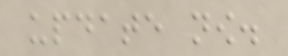update now.
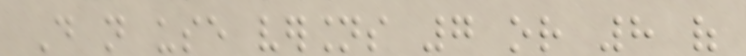Do not use versions 7 or 8 of
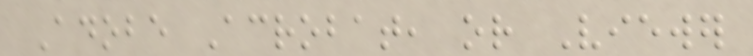Adobe Acrobat, or Viewer
